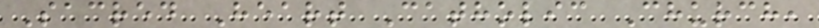Sacred Heart Catholic Church,
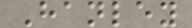Hanley
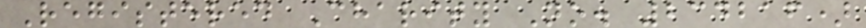Registered Charity No. 234216)
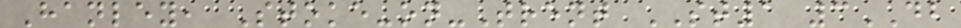Hanley, Stoke-on-Trent ST1 3DB
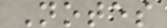Notes
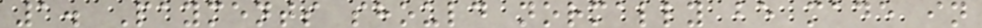1. Payments should normally be made in
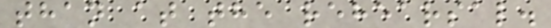than at the rehearsal.
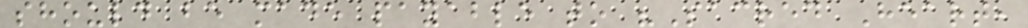should be made payable to "Sacred Heart,
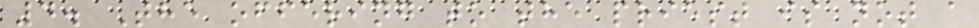4. The offering to the priest is not a
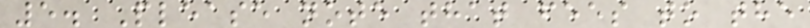5. Please note that fees to the
